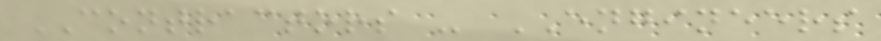CONTRACTORS - ENGINEERS
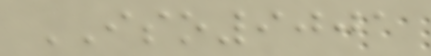ISO9001
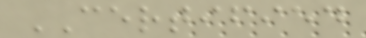CERTIFIED
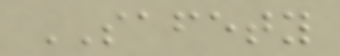SAFETY
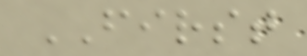FIRST
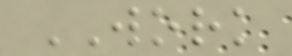WORK
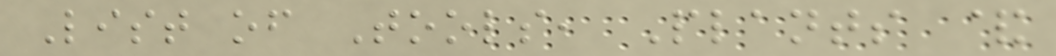List of Tools, Plants &
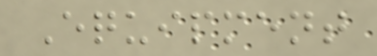Equipment
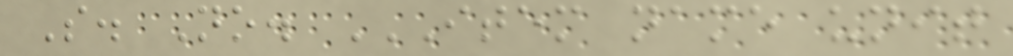S. No. ITEM NAME UNIT
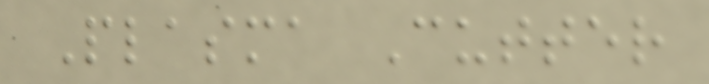Plasma Cutter
